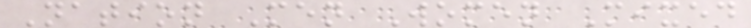Nation Men Women Mixed
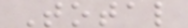Total
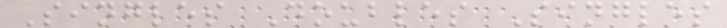Singles Doubles Singles
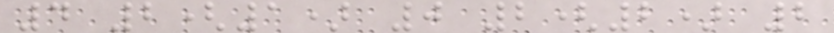4 2(1) 0 2(2) 2
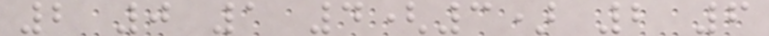2 0 1 4(3) 2 6
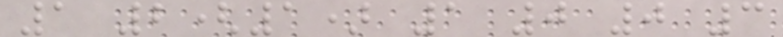1 2(1) 1 0 0 3
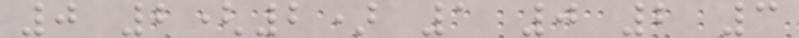0 2(2) 1 0 2 3
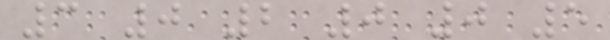3 0 2 0 0 5
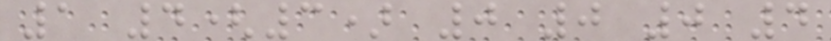1 4(3) 0 0 0 4
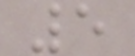5
